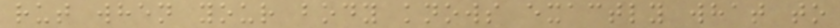rut when your body knows exactly what to
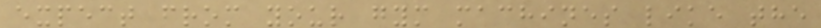expect from your gym machines like the
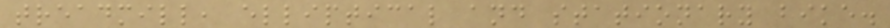treadmill, elliptical and stationary bike.
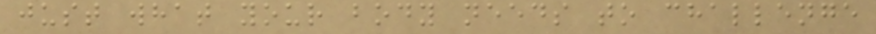just what your body needs to challenge
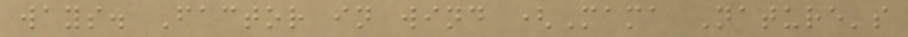ways. Factor in wind (Mama Nature's
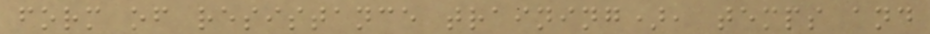form of resistance training), temps and
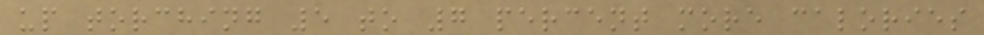up torching 5 to 7 percent more calories
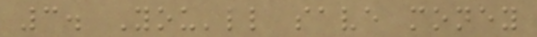3. You'll save money
